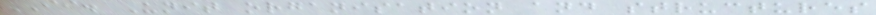II. Unit organisation and structures
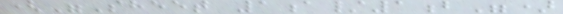("Sheet 1a/1b")
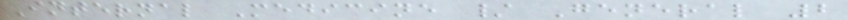Internal Medicine / General 2
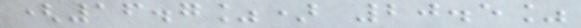(16.7%) 20.5%
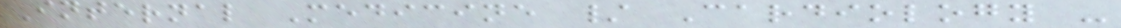Internal Medicine / Cardiology -
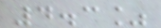4.3%
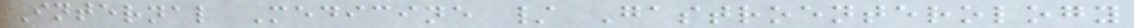Internal Medicine / Gastroenterology
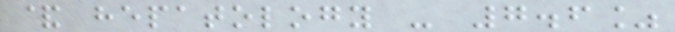& hepatology - 7.6%
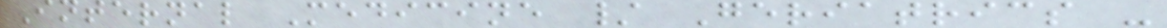Internal Medicine / Geriatrics -
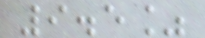9.5%
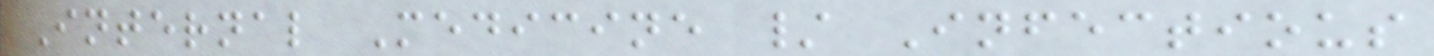Internal Medicine / Infectious
